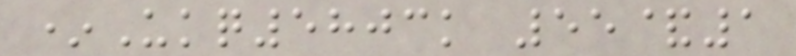*Ukq5803k 55&1
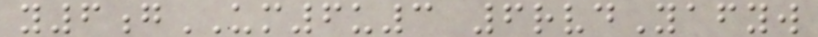y6gUM6u3 6rvdYafyw
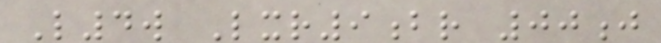L4w Lxr9br 00j
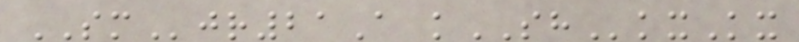SMjr21A kSHkxKx
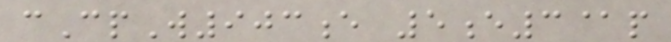cCpW903e 5e3@p
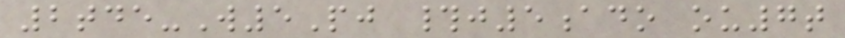2tde-W5Pj #j5ado ou7t
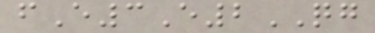fE3E2QG
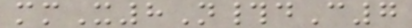mmX8N#dC7
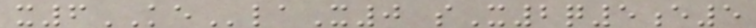x6KElaX0 sX2q5e5
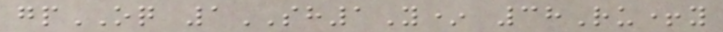gpOQ 1SH1Y* 38Ru+y
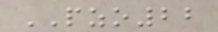PZO22
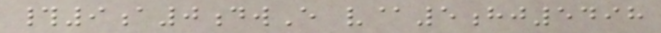#9a0dwE v@5hj5498
